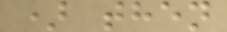) then
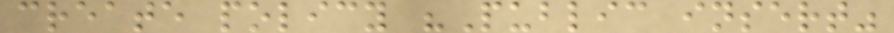create policy "Public insert"
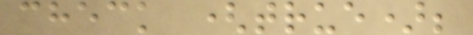check (true);
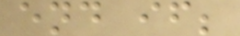end if;
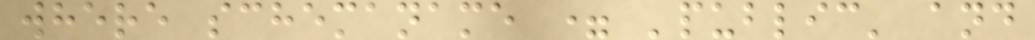where schemaname = 'public' and
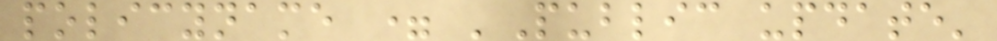policyname = 'Public update'
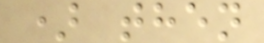) then
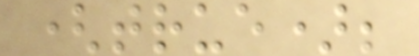(true);
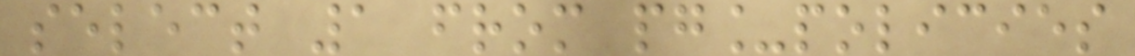select 1 from pg_policies
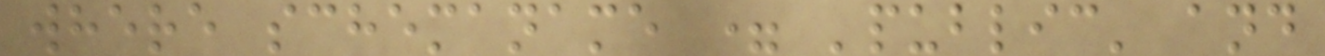where schemaname = 'public' and
